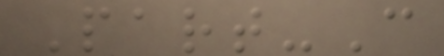Part-C
